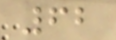62
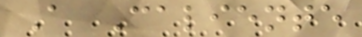A Caliente
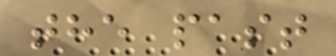the past
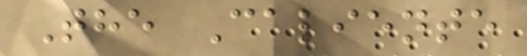The Caliente
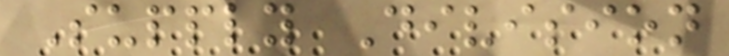Supply Division
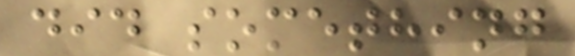did something
